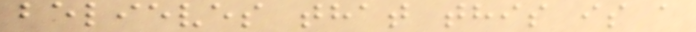believes that this is a
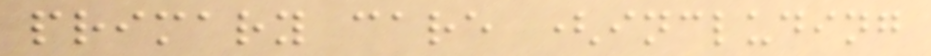primary care (including
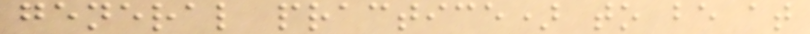general practice) to be at
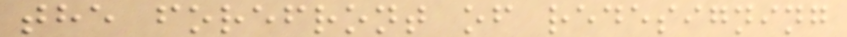the forefront of redesigning
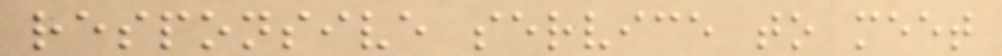responsive service to meet
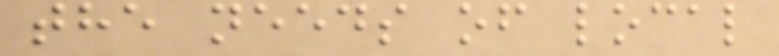the needs of local
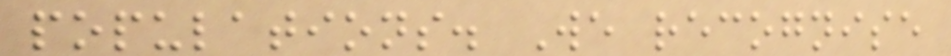populations. We recognise
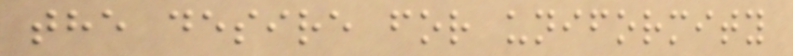the desire for uniformity
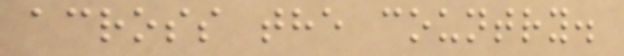across the country.
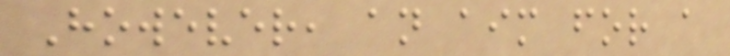However, an aim for a
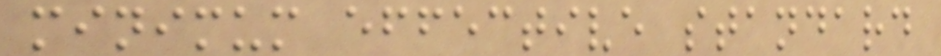minimum effective standard
